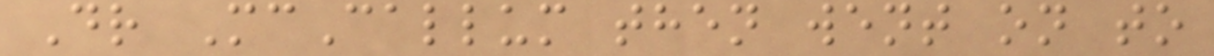Dr McCallum then went on to
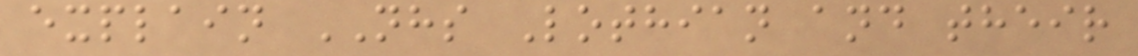explain NHS Lothian and their
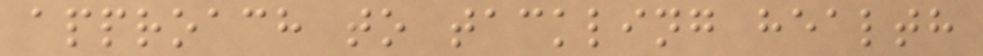approach to tackling health
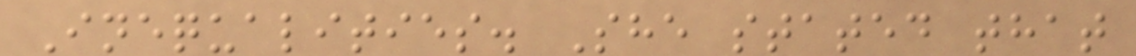Inequalities. She stated that
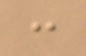:
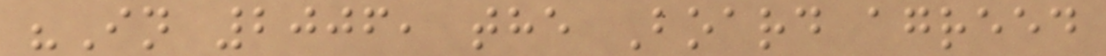"In 2006, the Board agreed
